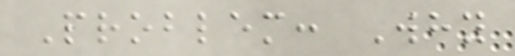Problem: Why
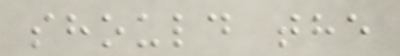should the
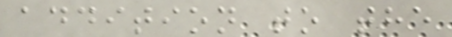addition to the
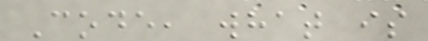Code, what is
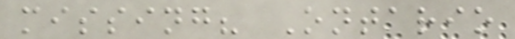missing? Ontario
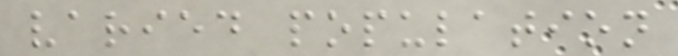varied population
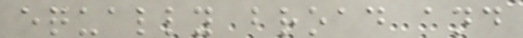equally broad and
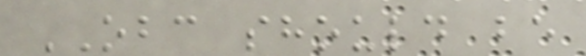OBC should be
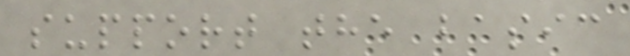support the basic
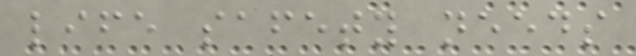life safety needs
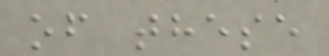of these
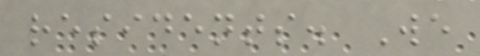residents. We
